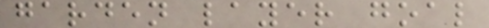garden layer goal
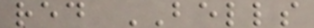red BELLS
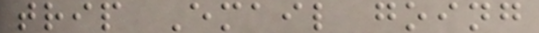trip Email going
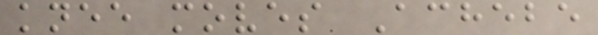knee moves Achebe
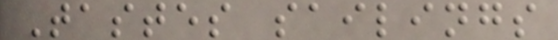Tastes sailings
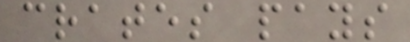crates pays
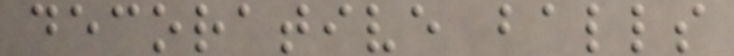decorative balls
